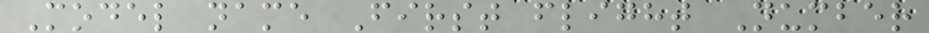Model name First flight Number
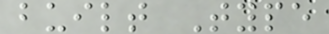built Type
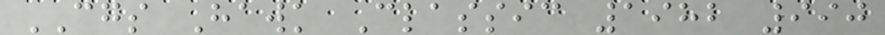CGS Hawk Classic 1982 990
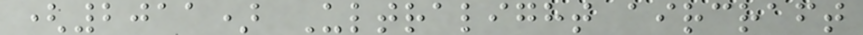(2011) Ultralight aircraft
